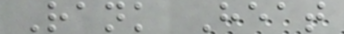Rank Heat
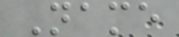Name
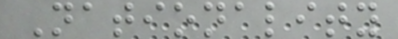Nationality
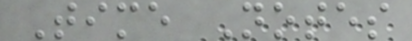Time Notes
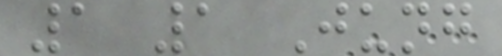1 1 Jung
